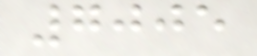7005
